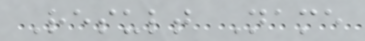Result Name
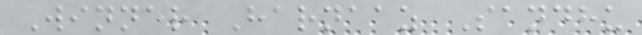Winner Harnaaz Sandhu
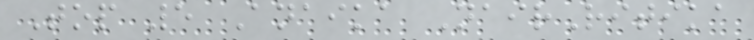Top 5 Anaika NairRitika
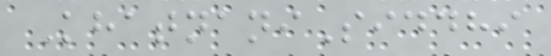KhatnaniSiddhi
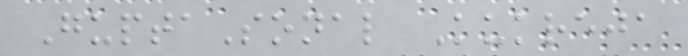GuptaSonal Kukreja
